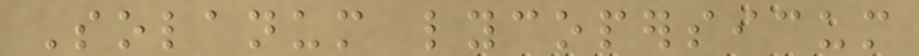Solanum lycopersicum
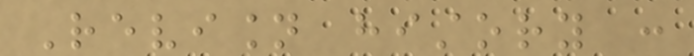Revision history :
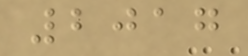2017
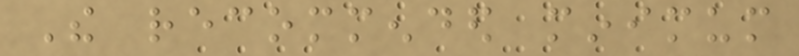The recommended minimum
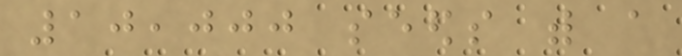10,000 seeds with a
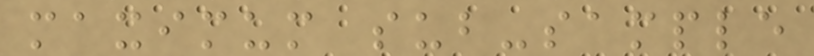maximum sub-sample
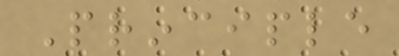Principle
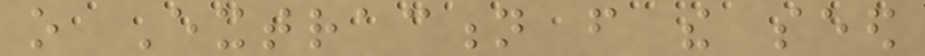o Extraction from the seed
